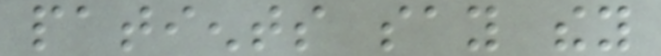patients say they
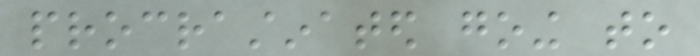procrastinated going to
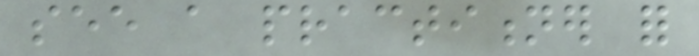see a practitioner for
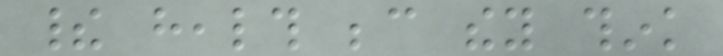their health because they think
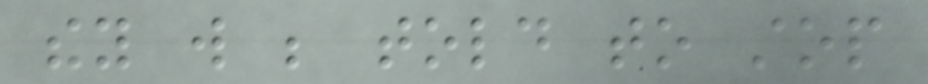they will be told to stop
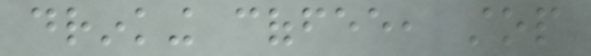drinking coffee, stop
